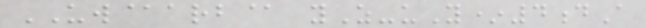UW@arb@ yZ-uY*4dA
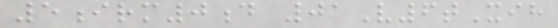5irm0d 01V6tXih
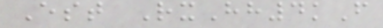Est RxHh4kF
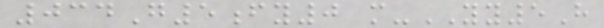034G5fy0 m-YY5H
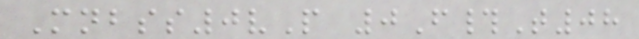Mnbss0vP 0F#T08
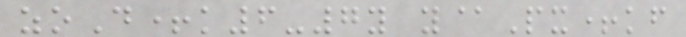zoD+k6-7y y@Px+kf
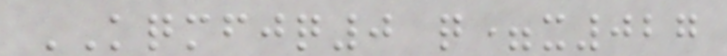KQMFJQ0 q=x027
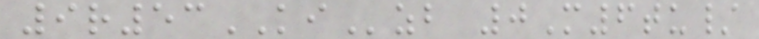9r53KIzb 0M6tu/
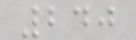240
